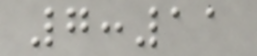7:11
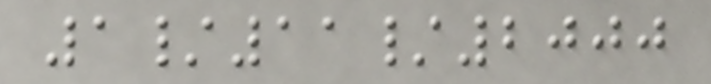1/11/2000
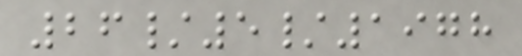26/5/1978
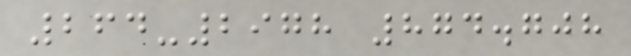264-2978 874.708
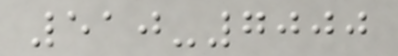510-7000
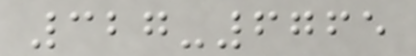327-6765
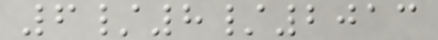6/8/2013
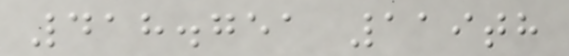418.751 119th
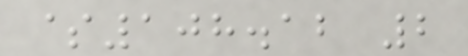$108.12 2
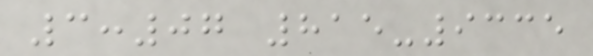3:07 815-9335
